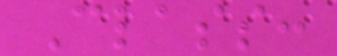Class:
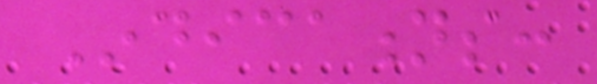Indications:
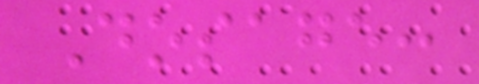Dosage:
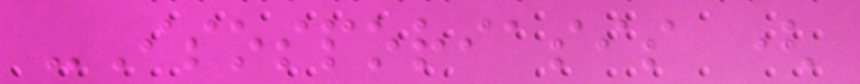-Isosporiasis (
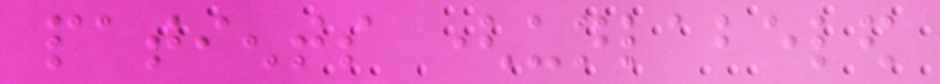patients (unlabeled
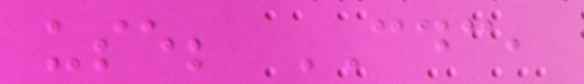use; CDC,
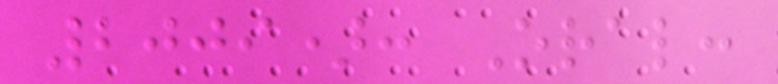2009): Oral:
